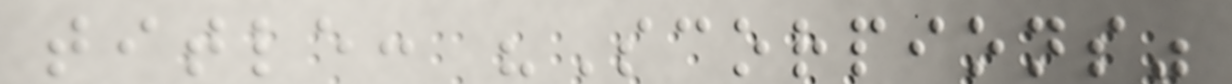title: "Scorpions"
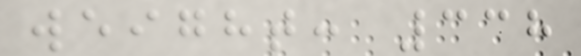weight: 338
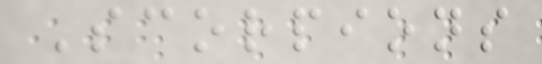Scorpions
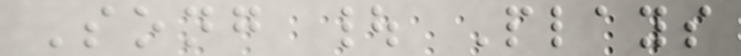Song | Plays
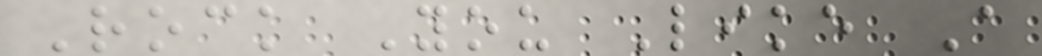Rock You Like A
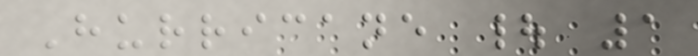Hurricane | 1
